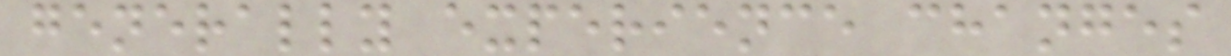generally experience changes
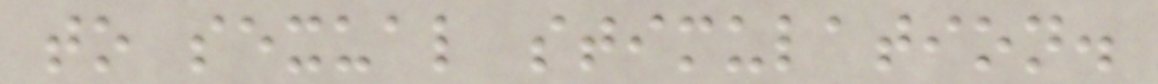to sexual stimulation.
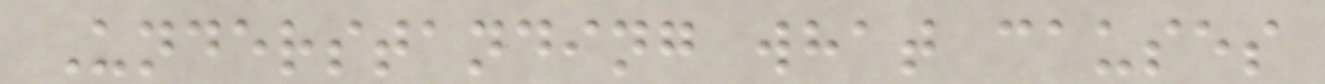Understanding what causes
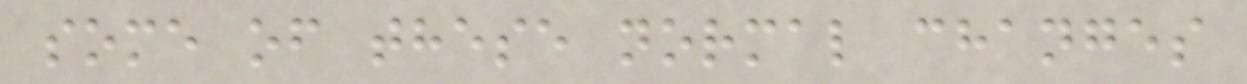some of these normal changes
